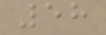58
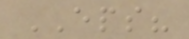EPS?
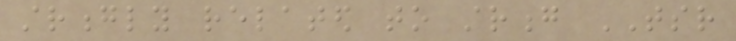strongly related to strong TSR
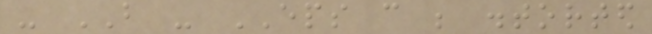- BUT - EPS can be distorted
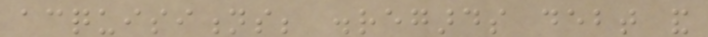acquisitions; disregards debt and
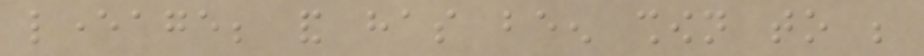leverage; and has been shown to be
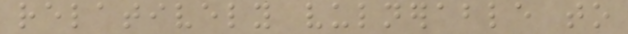relatively vulnerable to
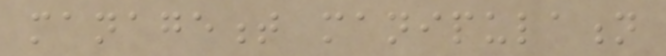management manipulation
